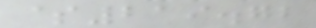$219.72
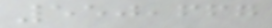550,667
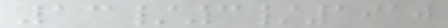13/3/1910
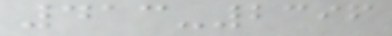413-2396
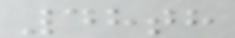48th
